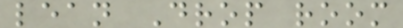lean Drop room
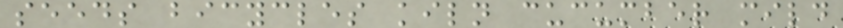seeds bicycles kiln cucumber mild
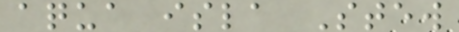aqua isla Stew
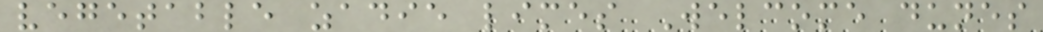vegetable zadie limes Welcome dunes
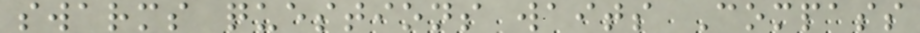swarms questions waits Compass
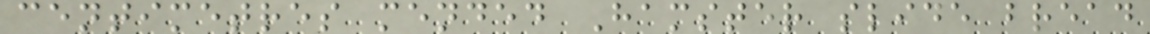centimetres mended Hamster slide bread
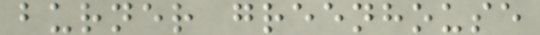burner greenhouse
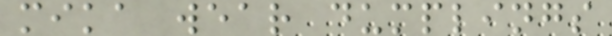mika wear dumplings
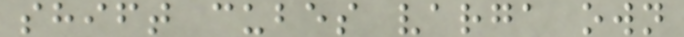shift cubes varga own
